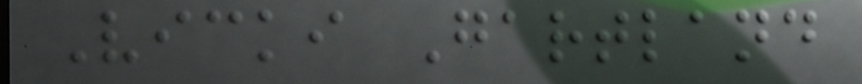Vicki Gartland
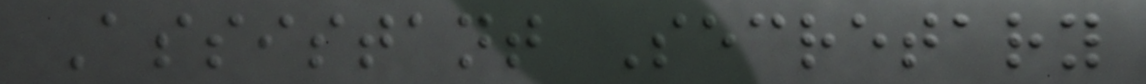Assistant Secretary
